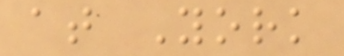at York
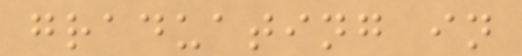graduating in
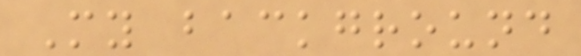My background
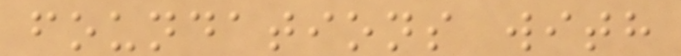foundations with
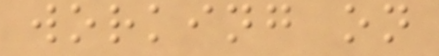working on
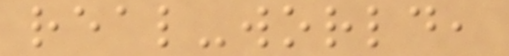real-world,
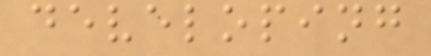developing
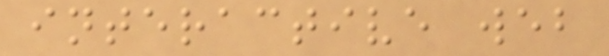interactive web
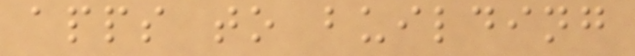apps to building
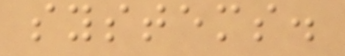systems.
